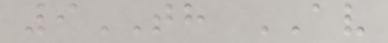9TH AV
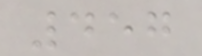457
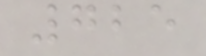725
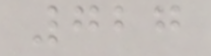727
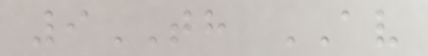9TH AV
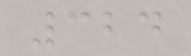324
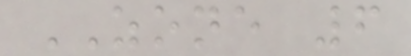ZONE 6
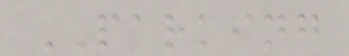PARKING
